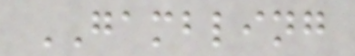GAMBLING
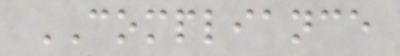COMPLIANCE
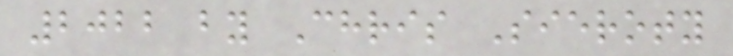2022 by Chris Sieroty
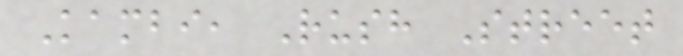Kambi, Rush Street
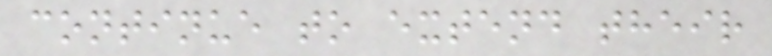continue to extend their
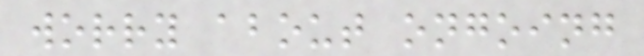worry about ongoing
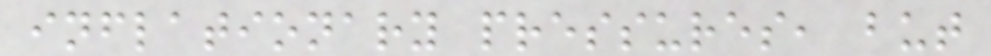inflationary pressures, but
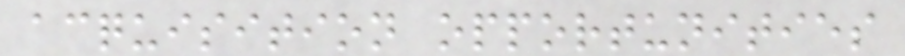acquisition opportunities
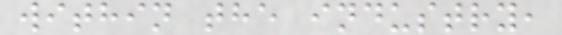within the industry,
